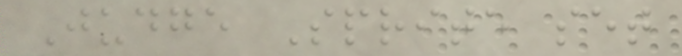Judge Sprite set
